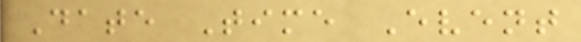Date Time Event
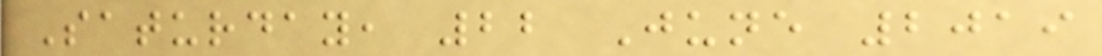Saturday, 22 June 2019
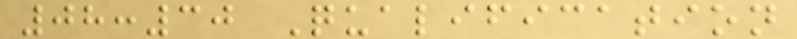08:30 Qualification
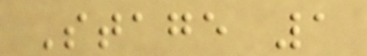Stage 1
